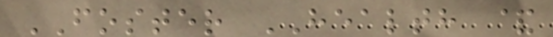FOSTER HEALTH &
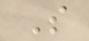S
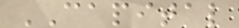CAPITAL
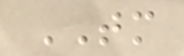TM
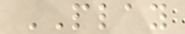PLAY
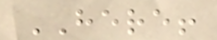HERE!
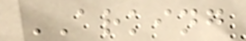ARKING
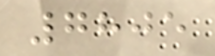7805
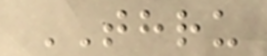THRU
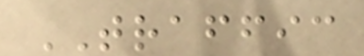TRAFFIC
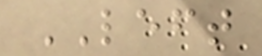LEFT
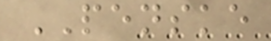PENSKE
